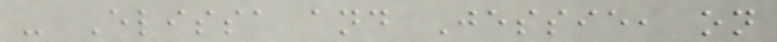- Elissa and Jessie, on
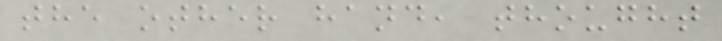the other hand, thought
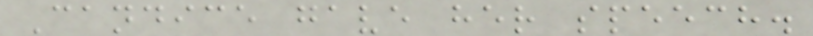Candice gave her speech.
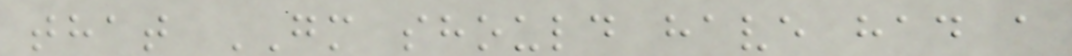that GM should have had a
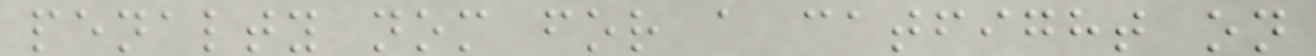penalty nom for a catfight on
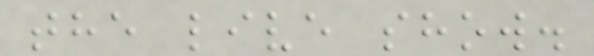the live show.
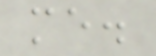me.
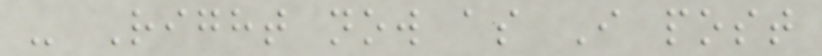- Right now as I post
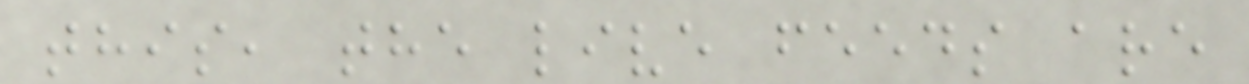this, the live feeds are
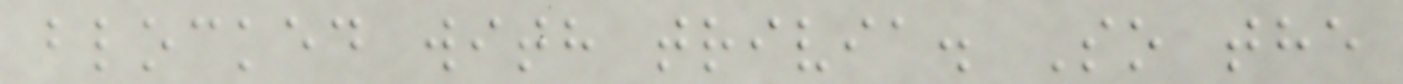blocked with trivia. So the
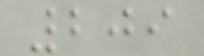209
